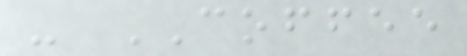- COFFEE
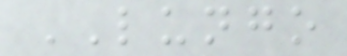LUNGO
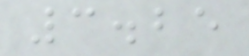3.25
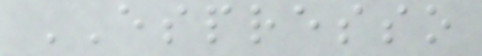ESPRESSO
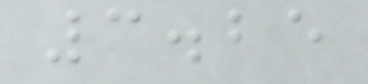3.25
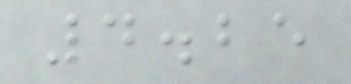4.25
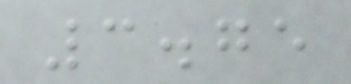3.75
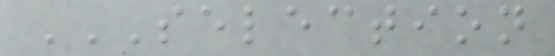SELECTION
